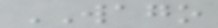WAGO
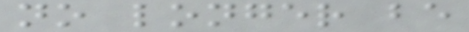no longer be
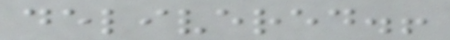delivered.!
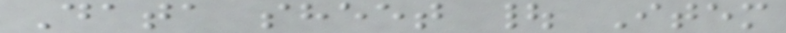Data sheet | Item
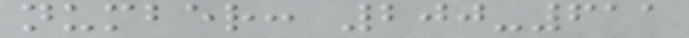number: 200-611
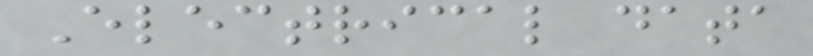Electrical data
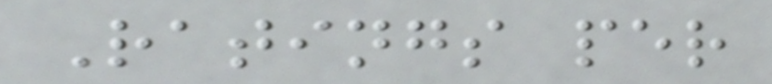Ratings per
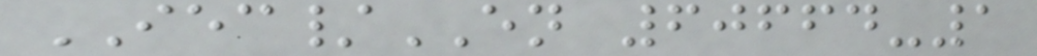IEC/EN 60664-1
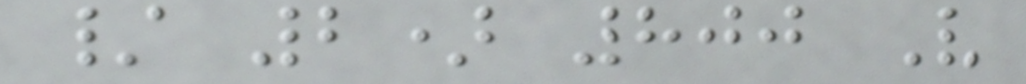/ 2) 800 V
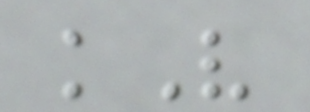kV
